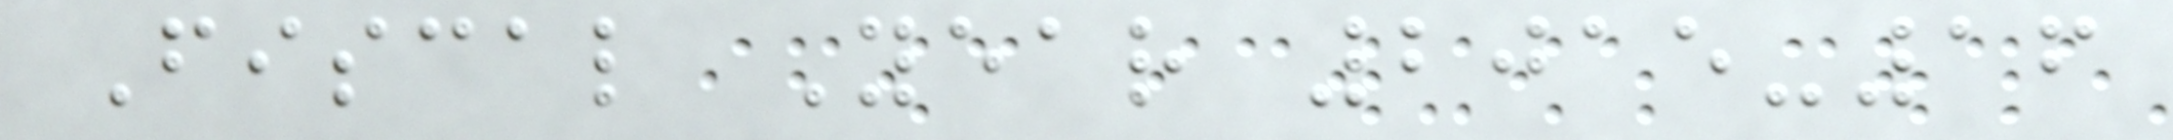Fiscal Year 2015-16
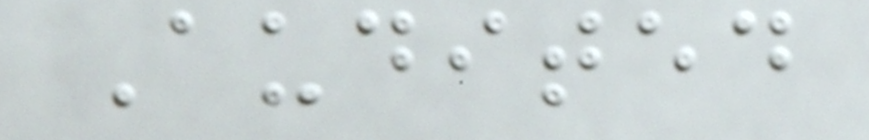Audited
